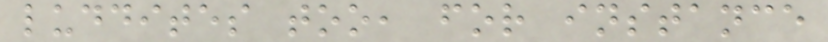luddites too, for instance
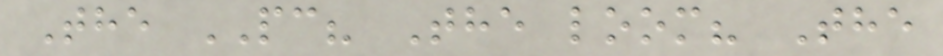The PC? The loom? The
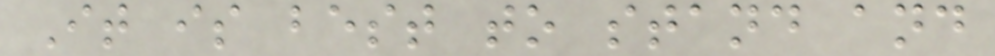It is best to stand and
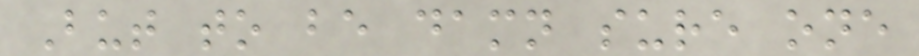But to be damn sure one
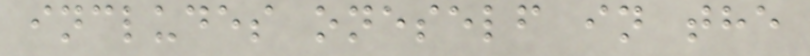includes oneself in the
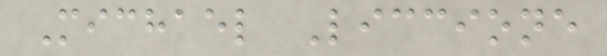Michael Liccione
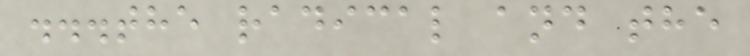...the radical and the
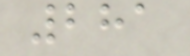281
